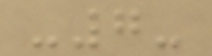-7-
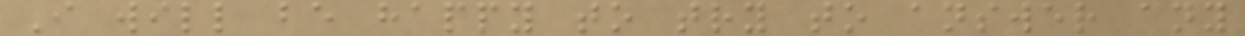I will be happy to try to answer any
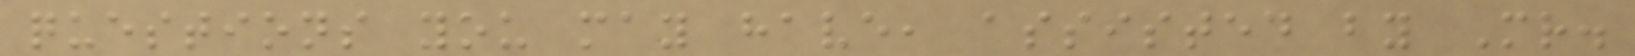questions you may have, assisted by Mr.
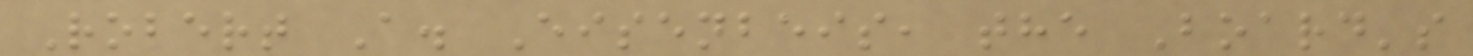Robert A. Eisenbeis, the Board's
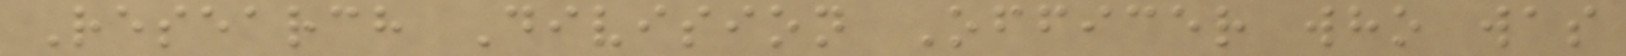Research Division Officer who was
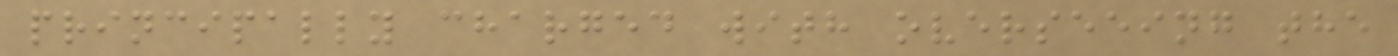principally charged with overseeing the
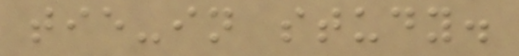tie-in study.
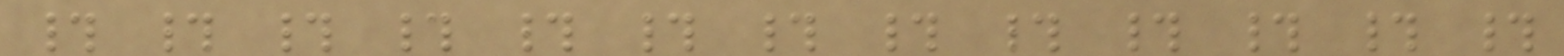# # # # # # # # # # # # #
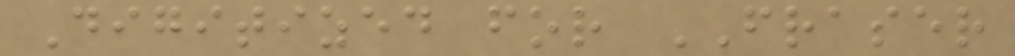Digitized for FRASER
